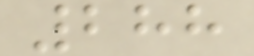288
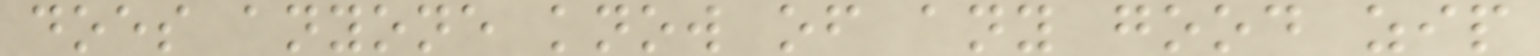does anyone know of any good zip
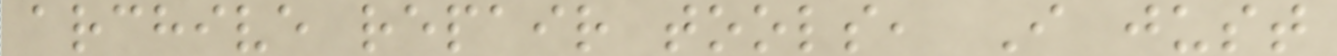archive repair tools, I just
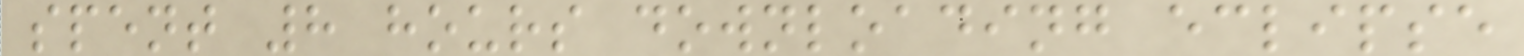spent 8 hours downloading eclipse
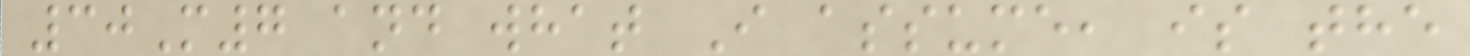30M7 and what I assume, is the
